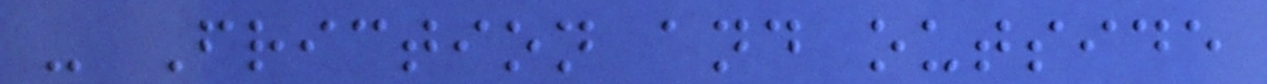- Friction and outside
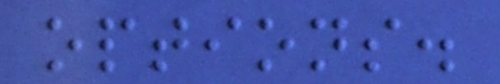options.
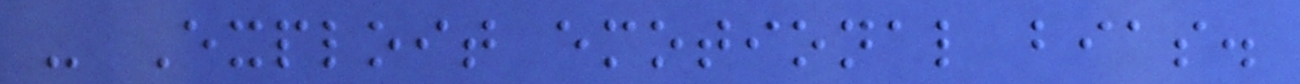- Exploit emotional bias.
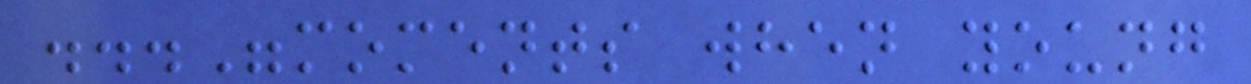..."moments when young
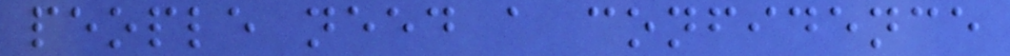people need a confidence
